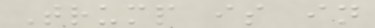Trump is in
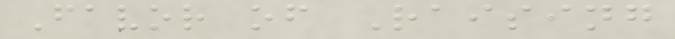Favor of Raising
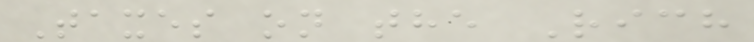Taxes on the Rich
